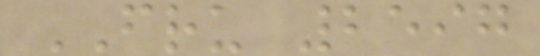FRU 2597
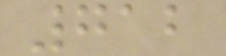712
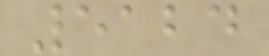5124
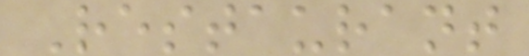Restaurant
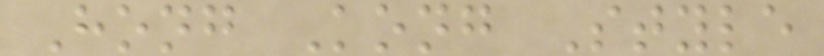Hong Kong Style
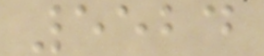5524
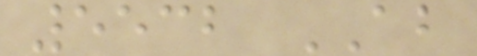5532 AB
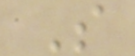S
